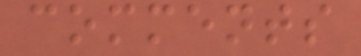comments
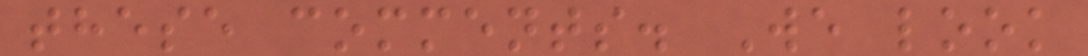these comments. We look
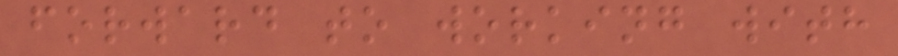forward to working with
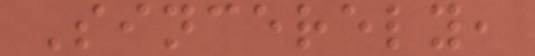Sincerely,
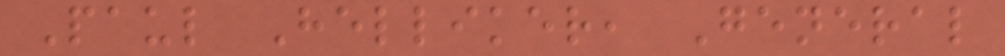Paul Helliker, General
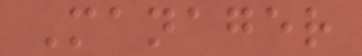Manager
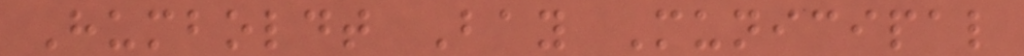Humboldt Bay Municipal
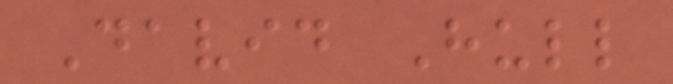David Hull
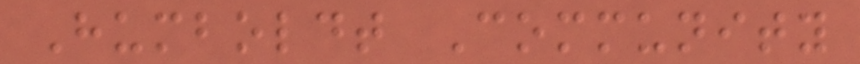Humboldt Community
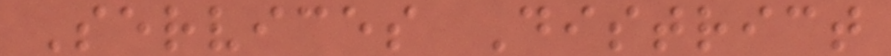Services District
